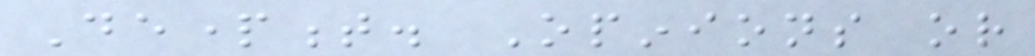Department. Opinions or
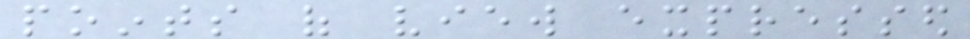points of view expressed
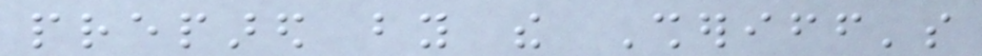prepared by the Sheriff's
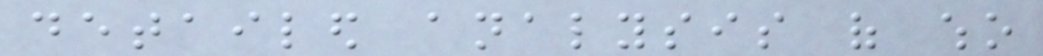detailed analysis of who
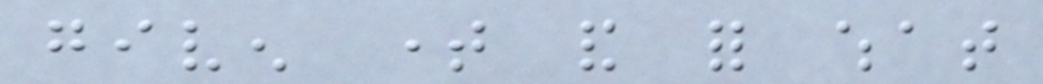given time and for what
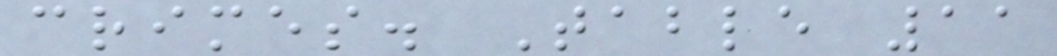crimes. Table 11
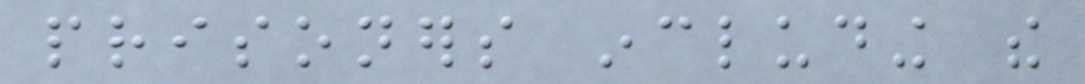prisoners including the
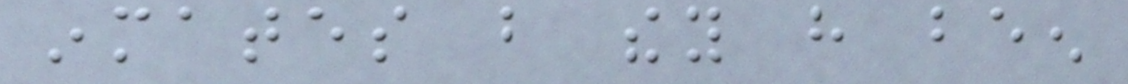inmates but they have been
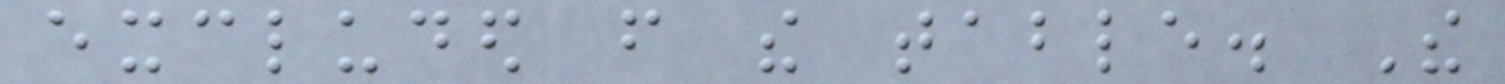excluded from the table. The
